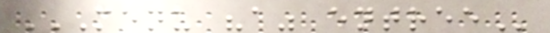MENU "A" ENTREE
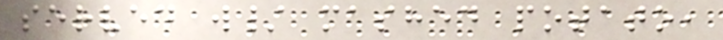served w/ mashed potato,
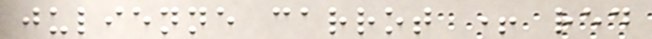julienne carrot + red
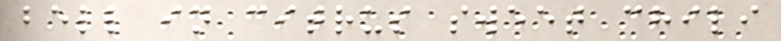bell in citrus sweet chili
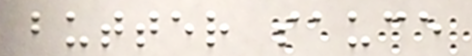butter sauce
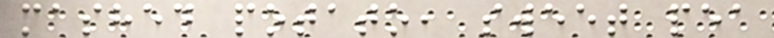mashed potato, sweet pea
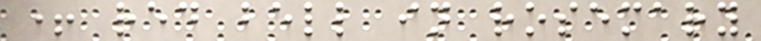+ red bell in rosemary
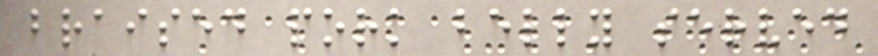braised pork belly served
